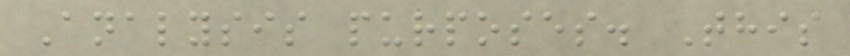Analysis purposes. This
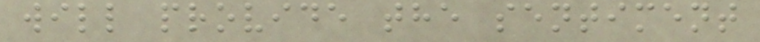will provide the sentiment
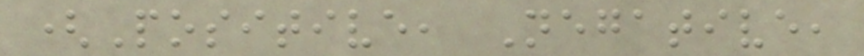(Positive, Negative,
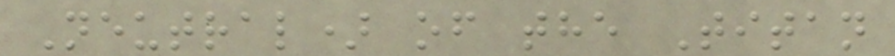Neutral) of the Titan
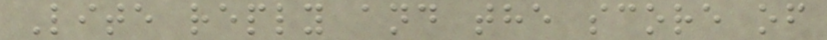Lite reply and the score of
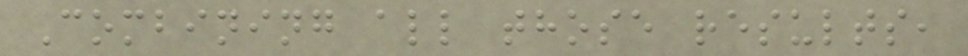Combining all those results,
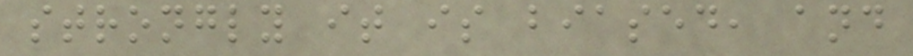strongly it is biased, and
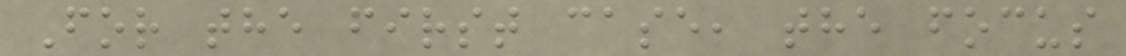For the first case, the focus
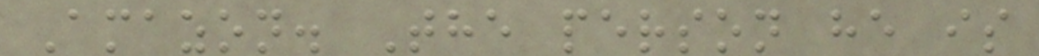Amazon. The person he is
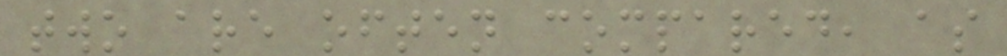two are often compared, as
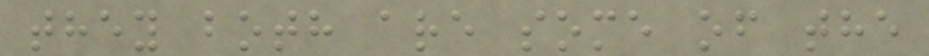they both are some of the
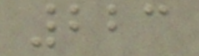223
